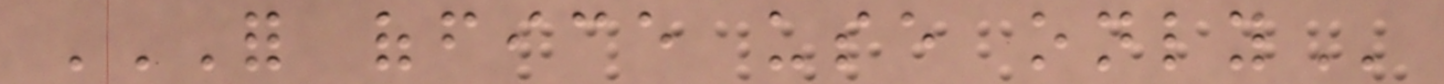FOR OFFICE USE ONLY
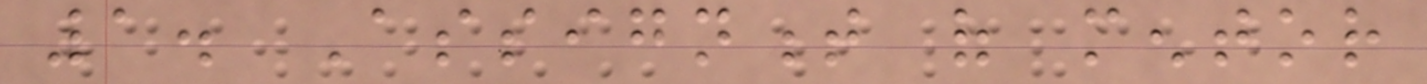1. Assignment of mentor
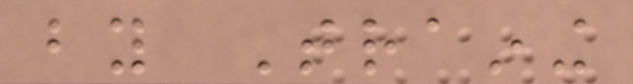by Training
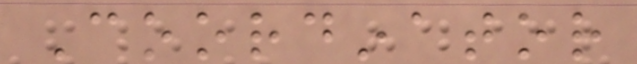Coordinator
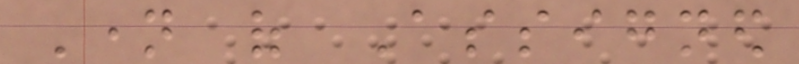Name of Assigned
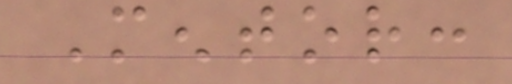Mentor:
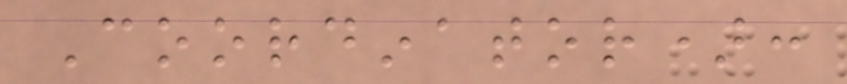Coordinator):
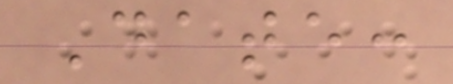Date:
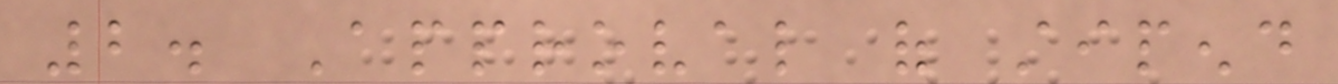2. Approval of stipend
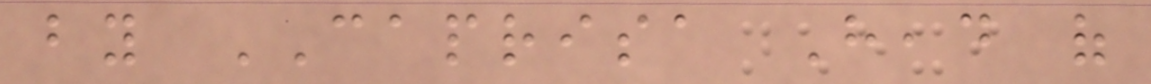by CAPRISA Head of
